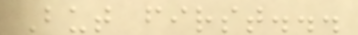But first...
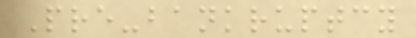Pre-bankruptcy
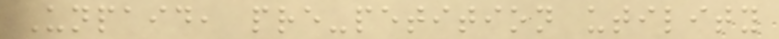Unpaid, pre-petition utility
